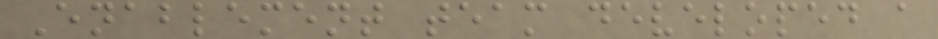Enablement team developed a
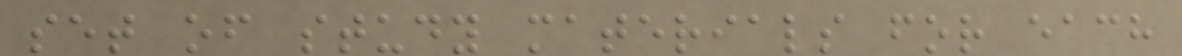set of study materials for each
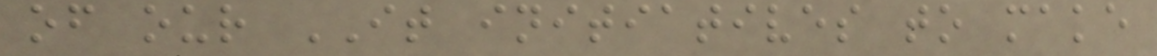of our IT initiatives to make
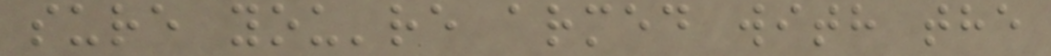sure you're armed with the
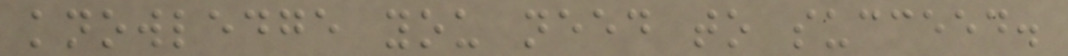knowledge you need to succeed.
